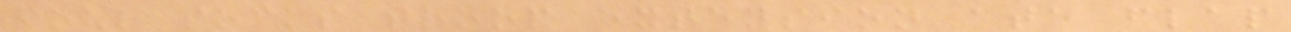foul socks troop extension ate flap
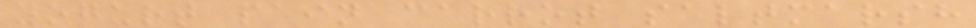yogurt pain carrot saltmarsh
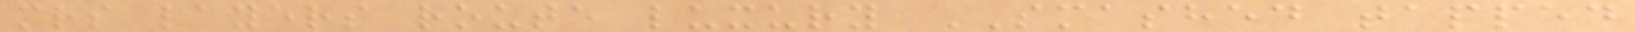mrs layers route luxury SMASHED tapped
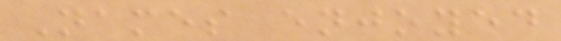Names enjoyed
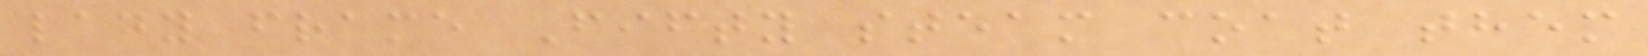lady frame Fifty steam coat them
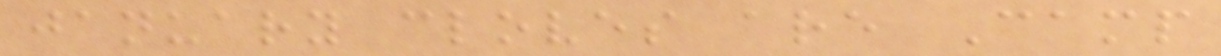january cloves are Camp
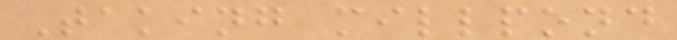Taking millpond
